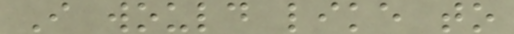I would like to
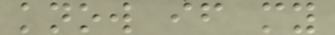know if my
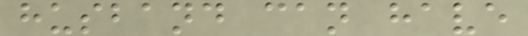husband can have
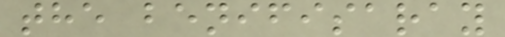the benifisaray
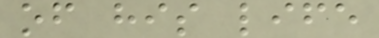of his life
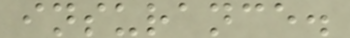insurance.
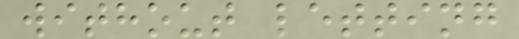without letting
